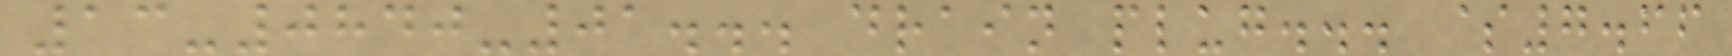13-0840-01... drain plug... $7.66
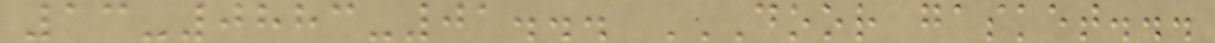13-0883-01... DOOR GASKET...
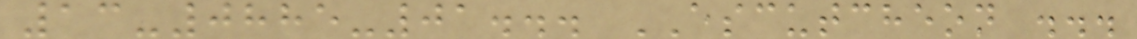13-0885-01... ESCUTCHEON ...
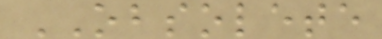OBSOLETE
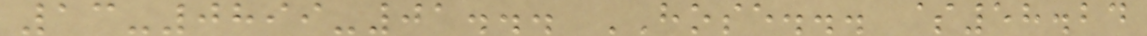13-0899-01... HOSE... $58.24
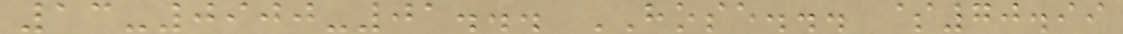13-0900-01... HOSE... $70.99
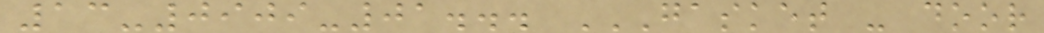13-0909-01... GASKET - DOOR
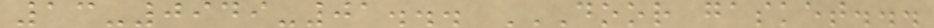13-0949-01... DOOR GASKET...
